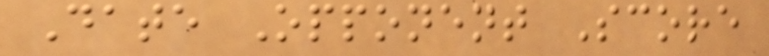Date Opponent Score
